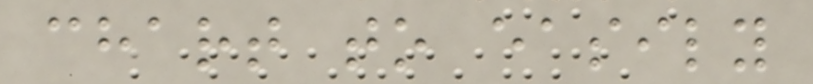chart to easily
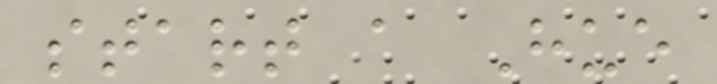start a Hue
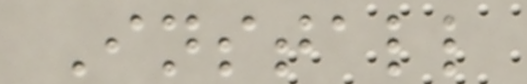Install
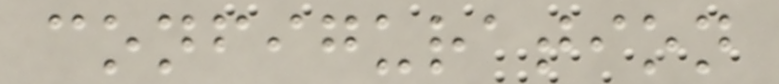configuration
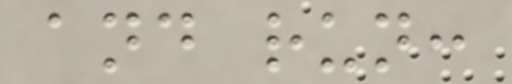and run:
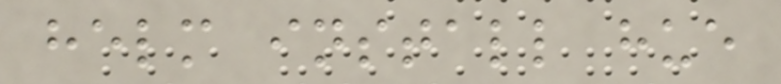helm install hue
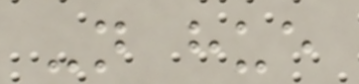-n hue
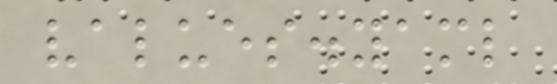values.yaml
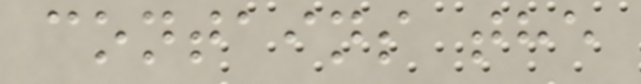contains the
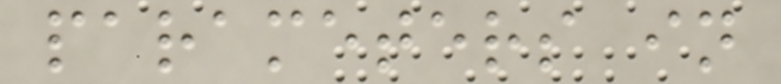parameters in
